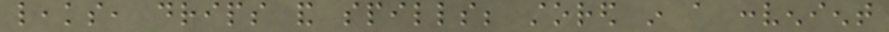leaks, drips and spills; stored in a convenient
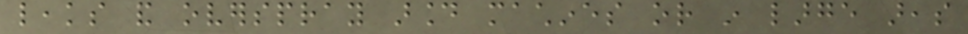leaks and overspray around machines or in large areas
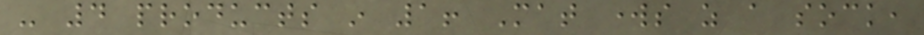- 4 products in 1! Mat works as a sock,
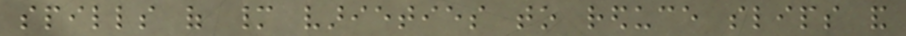spills of many varieties to reduce slips and
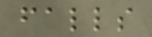falls
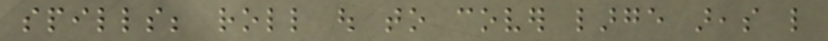spills; roll out to cover large areas like
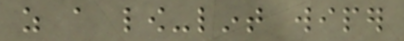as a low-lint wiper
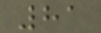81
